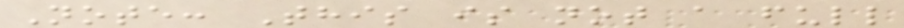Note: This is not a full
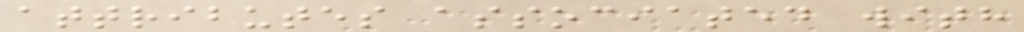attributes associated with
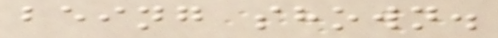being shown.
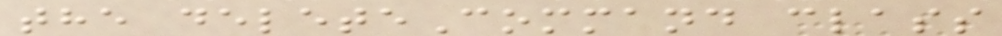the deleteCommand class
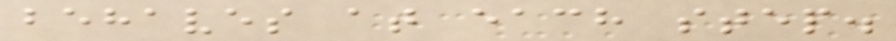behaves at each step.
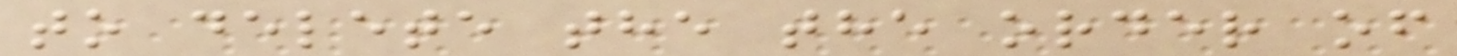to delete the the order of
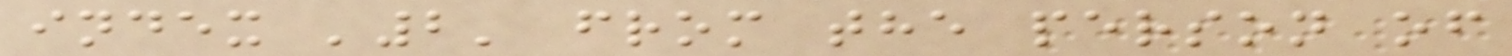index '2' from the person of
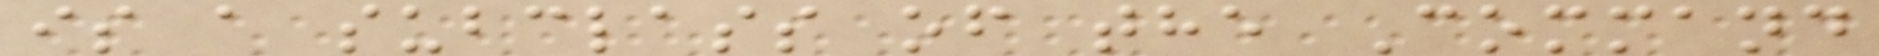is a subclass of the Command
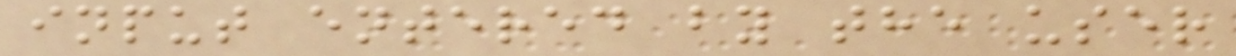input entered by the user
